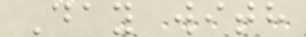Day with
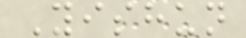Yishun
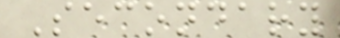Secondary
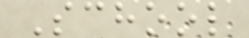School
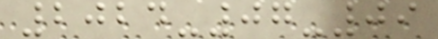2024-07-09
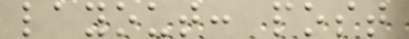layout: post
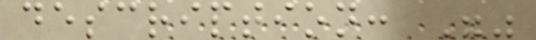description: ""
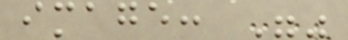image: ""
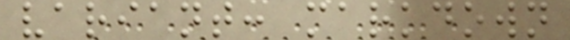variant: markdown
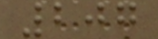207
